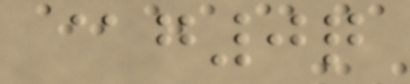@g0q
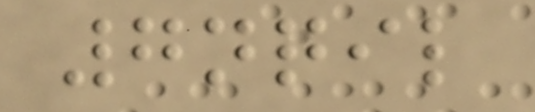7nqil
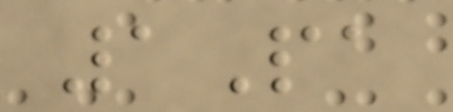1Pa
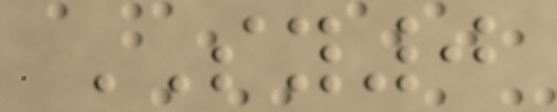SY0
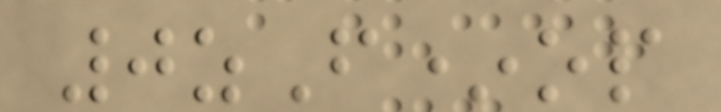0zF*op
